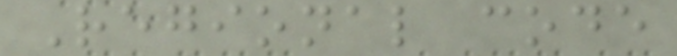Regional code
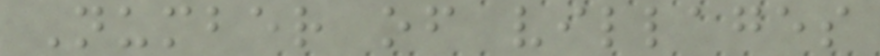Number of villages
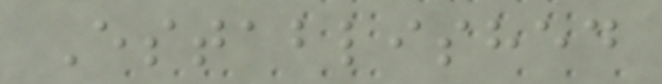Established
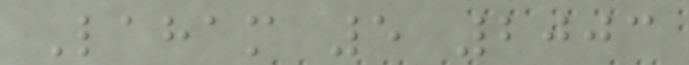Laham 5 2003
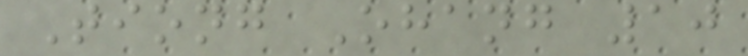Tiong Ohang 10
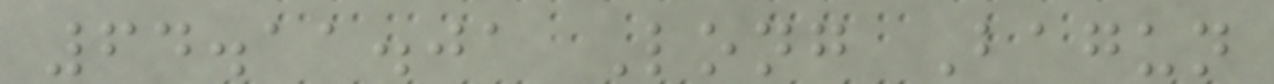64.11.01 Long Bagun
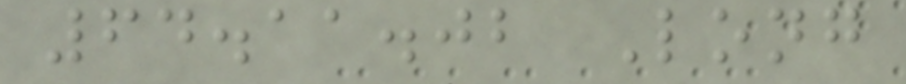64.11.02 Long
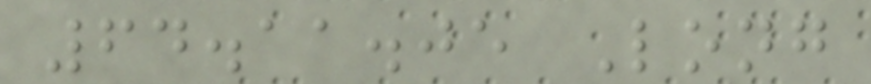64.11.05 Long
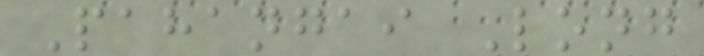Pahangai Long
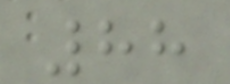88
